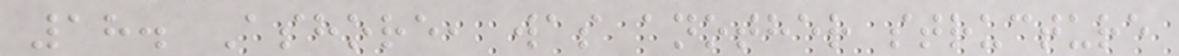18. Ashore, was another structure
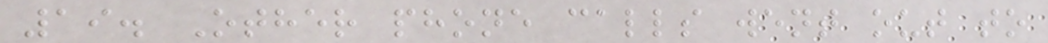19. Other phone calls went out to
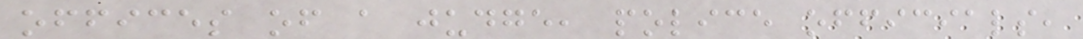offices of a judge, police officials,
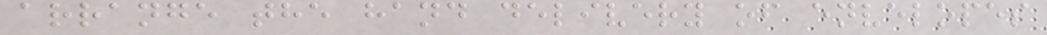arrange the hand delivery of envelopes
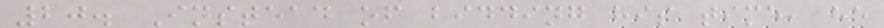20. Instead of bidding his time, he
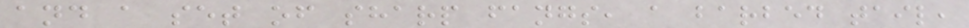and a set of sharp fangs, a barbed tail,
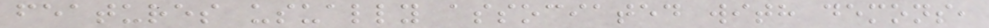features usually associated with demons,
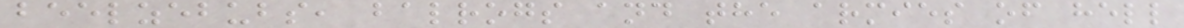beelzebubs, balrogs and the armies of hell
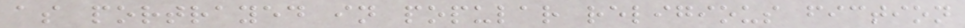as portrayed in popular religious fiction
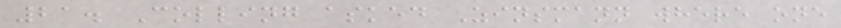21. Colling asked Zinsmann where one
